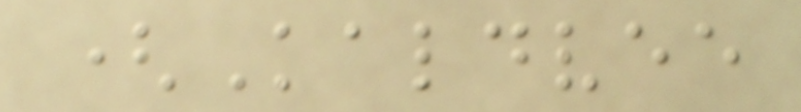(Kaldvee
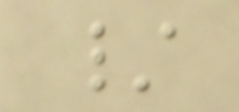/
